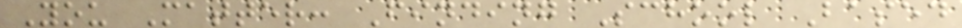You Matter: Finding School Based
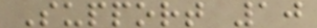Support 10
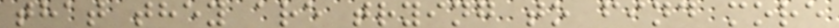that they are trying to find more
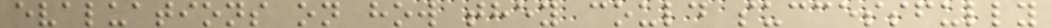evaluations on how they could successfully
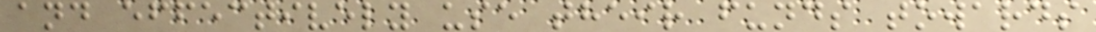and effectively use their funds towards
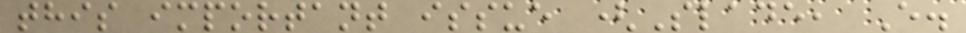this important issue (Slade, E.
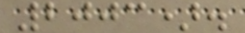2003).
